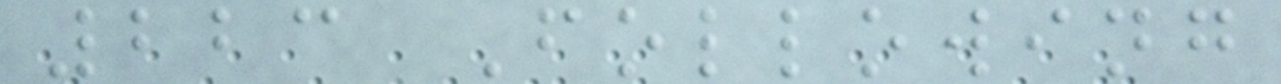223 Following
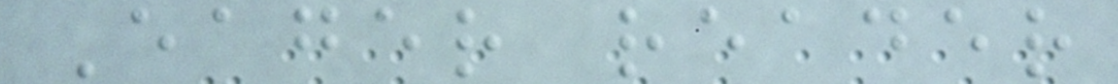Eager reader
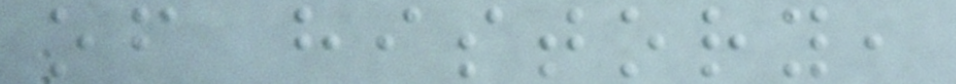of history,
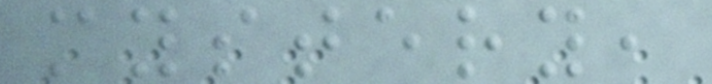mystery,
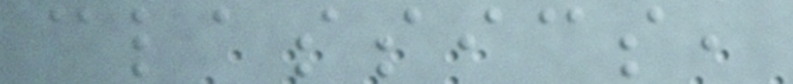classics,
